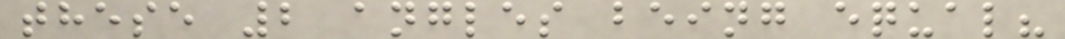these 2 angles being equal?
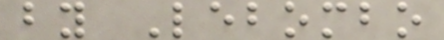by Lebombo
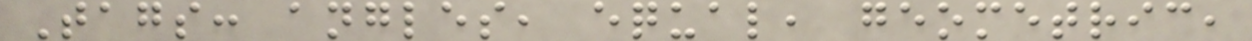Tags: angles, equal, geometric,
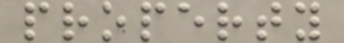property
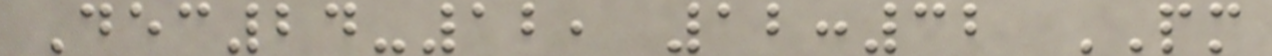Dec24-12, 12:32 PM
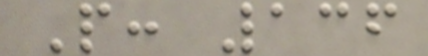P: 136
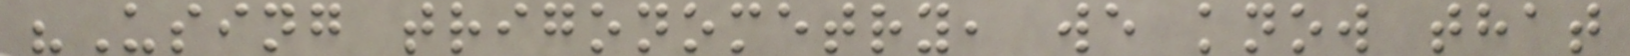"Using trigonometry, we know that
